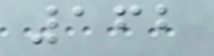162
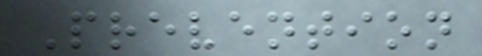Prevention
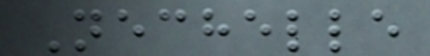Nechelle
